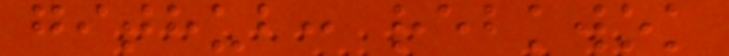github: rebkwok
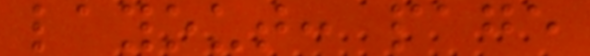layout: page
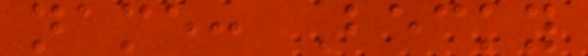name: Becky
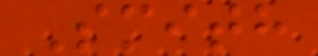Smith
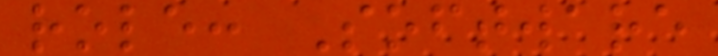role: Software
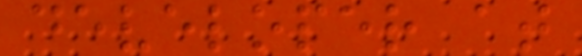developer at
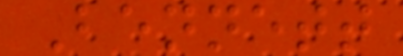Bennett
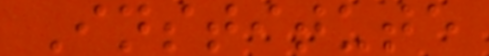Institute
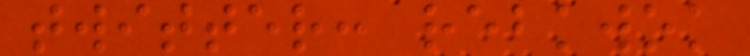twitter: rebkwok
